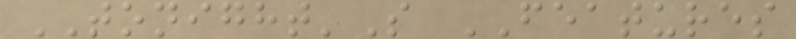TONIGHT'S FEATURES
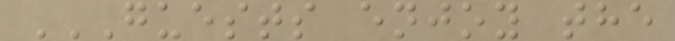GUESTS ENJOY THE
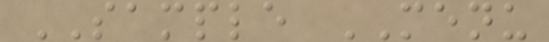SAMPLE MENU
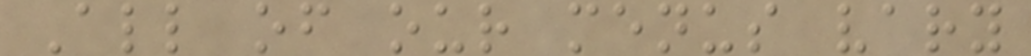All of our menus vary
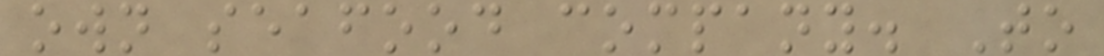own seafood company. To
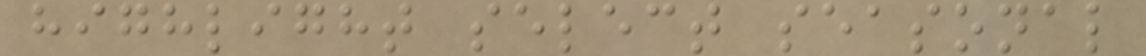highlight select seasonal
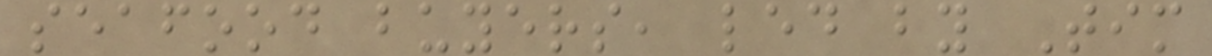seafood buyers, led by Tim
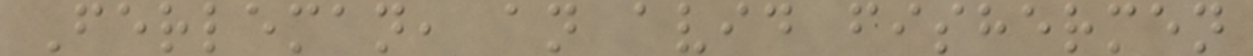Ferleman, an avid fishermen
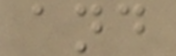and
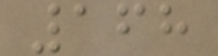168
